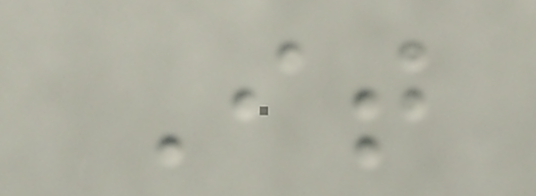It
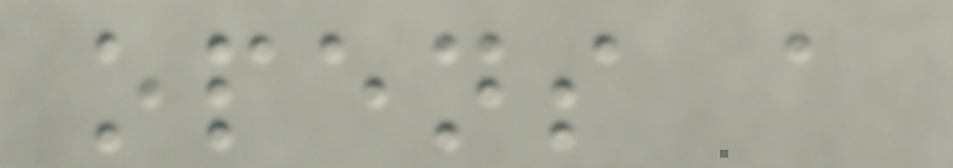opens a
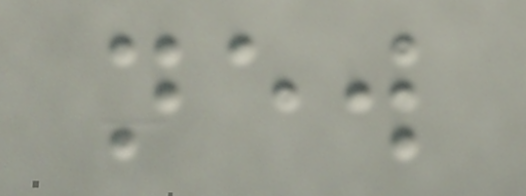new
